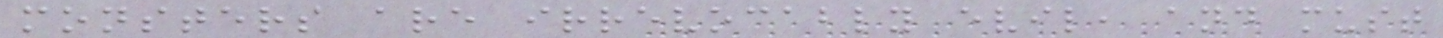monsters are irrevocably evil, and must
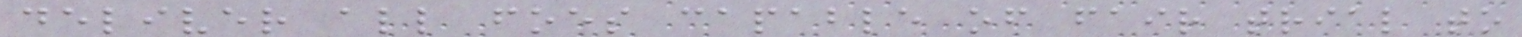deliver all foes capable of fair trial to
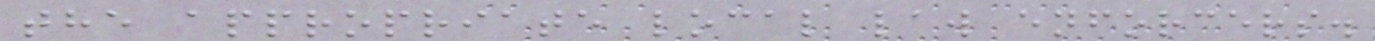the appropriate local law enforcers.
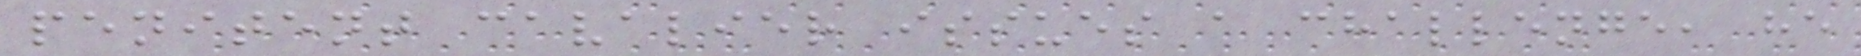penitent cavalier issues a challenge, he
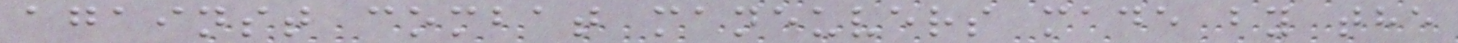against combat maneuvers made by the
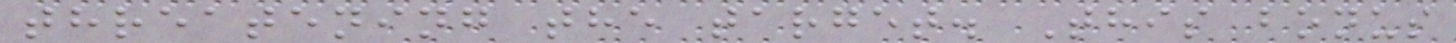threatening the target. This bonus
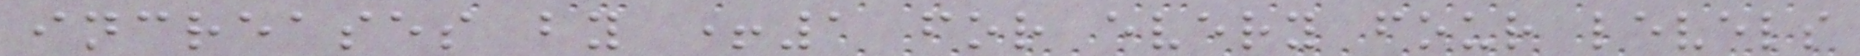increases by +1 for every four levels
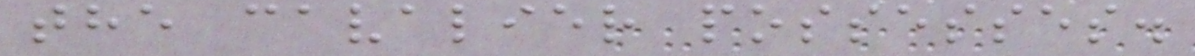the cavalier possesses.
